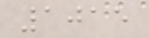1015
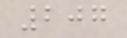207
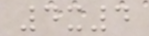4x4
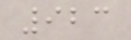923
